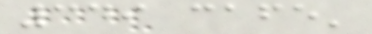349 cafe'
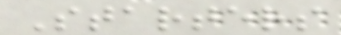Starters
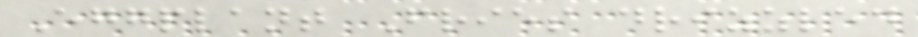Eggplant Fries drizzled
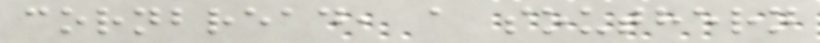cornbread, a southern
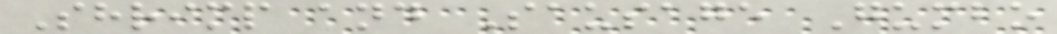Shrimp and Sausage Gumbo
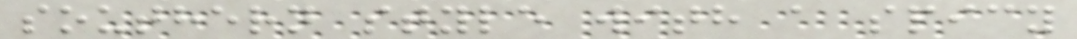southern style with a spicy
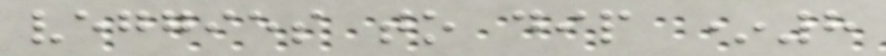veggies to dip *8
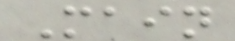Main
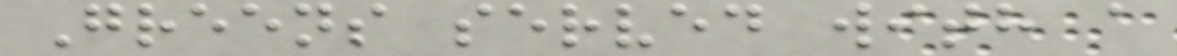Greens served with a
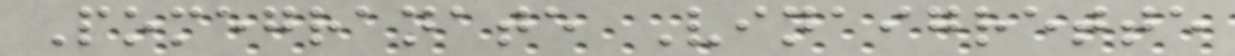Pomegranate Vinaigrette
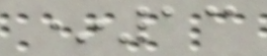*13
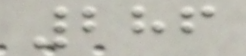286
